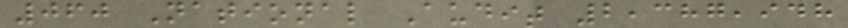060 National Audit 2,387,948
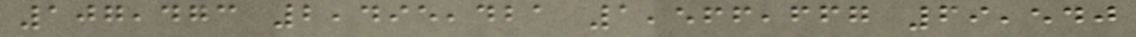107,473 2,495,421 1,566,667 69,540
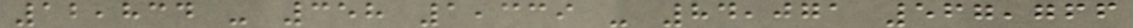12,834 - 358 1,339 - 84,071 567,766
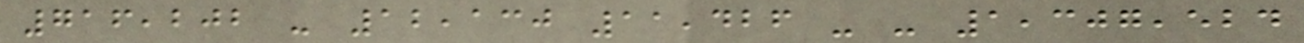716,202 - 12,130 11,426 - - 1,307,524
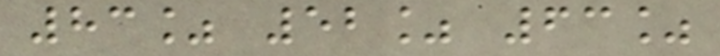83% 52% 63%
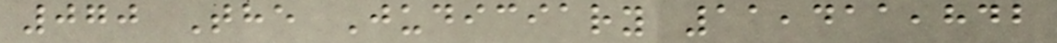070 The Judiciary 11,411,842
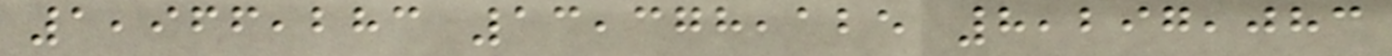1,966,283 13,378,125 8,297,083
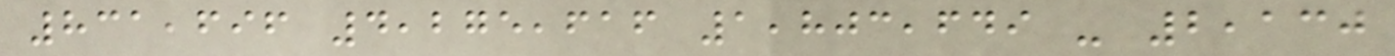831,696 4,275,616 1,803,649 - 2,130
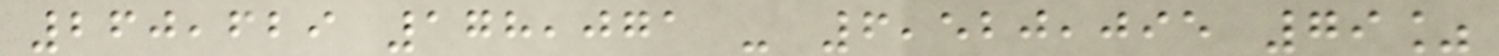260,629 178,071 - 6,520,095 79%
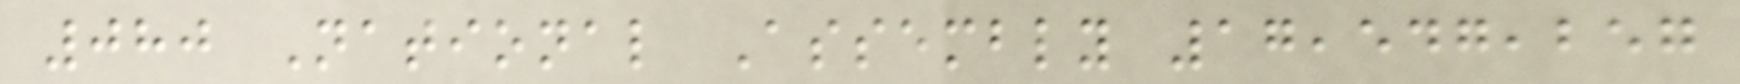080 National Assembly 17,547,257
